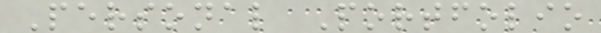Personal Portfolio
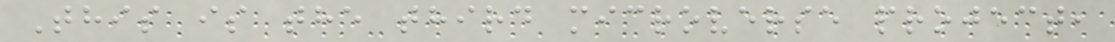This is the third microverse project,
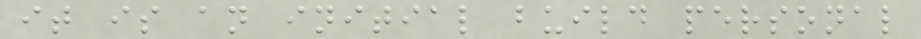it is an initial build personal
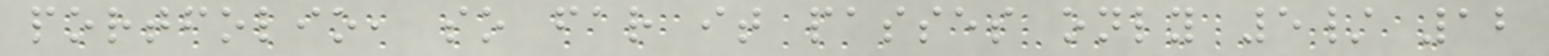portfolio, so far it passes only 5/ 12
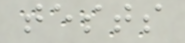tests
